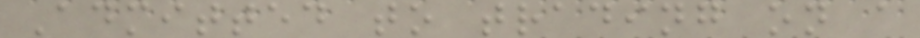Admitted to trading on a
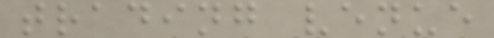trading venue
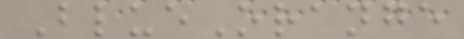BlueOrange
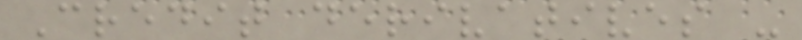Credit derivatives -
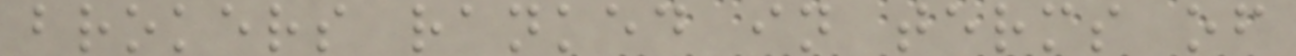brokers ranked in terms of
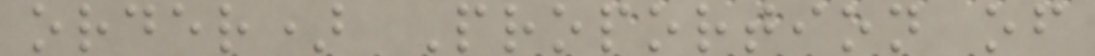order) Proportion of
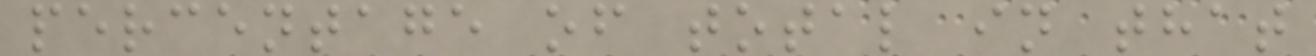percentage of total in that
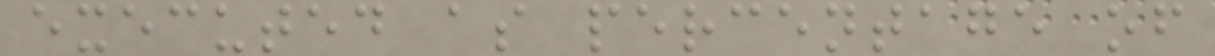executed as percentage of
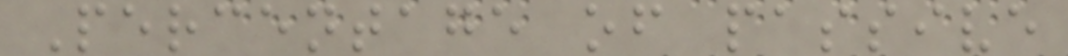Percentage of passive
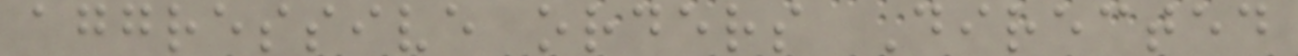aggressive orders Directed
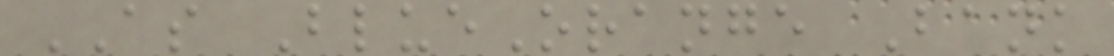AS BlueOrange Bank
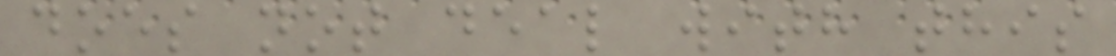does not deal with this
